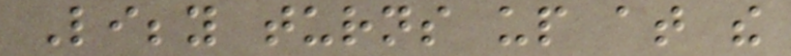Libby turns up at the
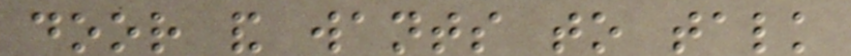door and wants to talk
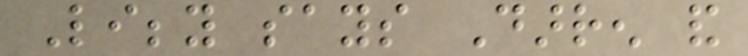Libby says Darren and
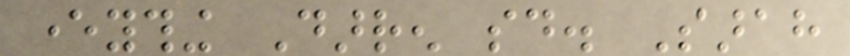everything Darren said. Sarah
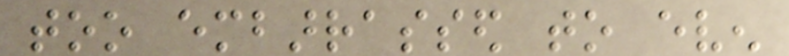too embarrassed to even
